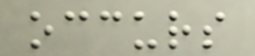occurs
